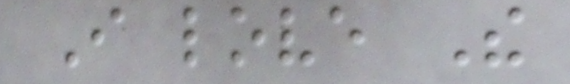I love The
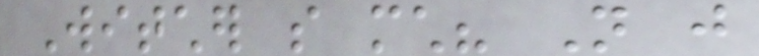Witcher so much? Not just
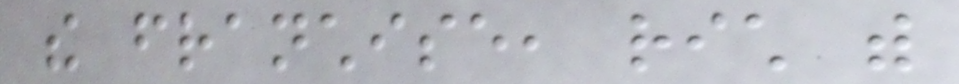the franchise, rich with
